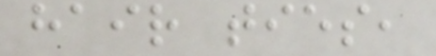hair ties,
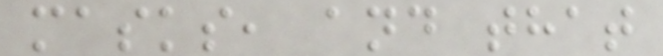masks, and that
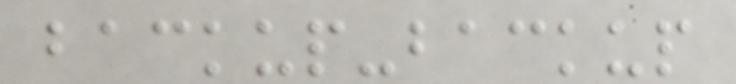backup-backup
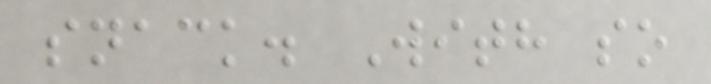snack. With so
